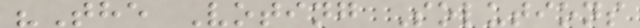"The Voting Solutions
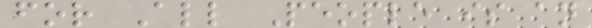for All People is an
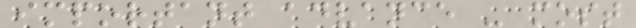important advance - most
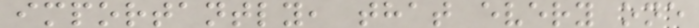importantly, that every one
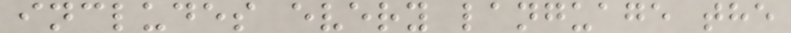includes every language the
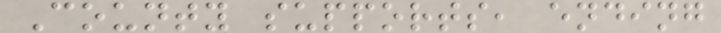County supports, ending
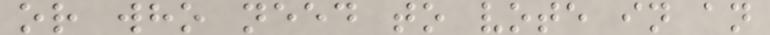or who need to vote in an
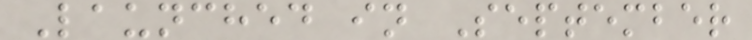Launched in September
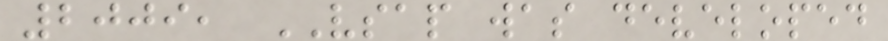2009, VSAP was developed
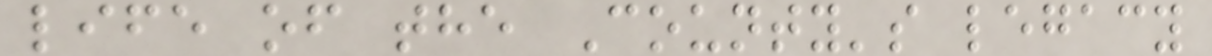life of the County's legacy
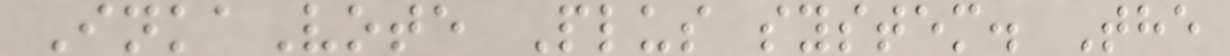InkaVote Plus system. The
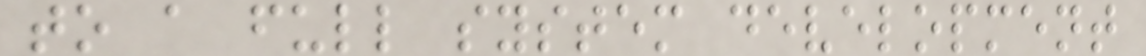to a full system development
